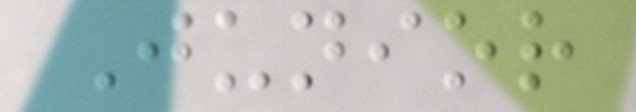Junior
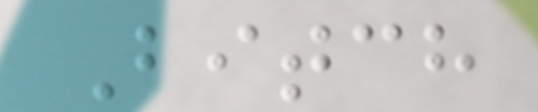Bitch
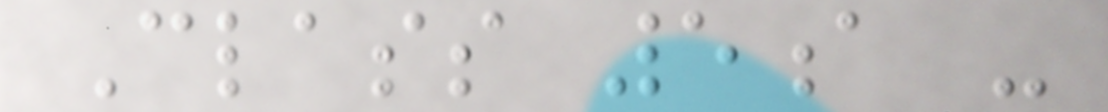Class 5a -
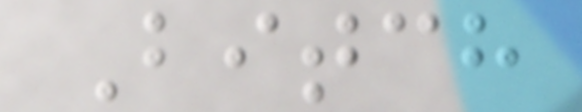Bitch
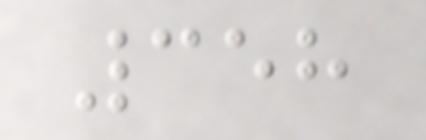358
